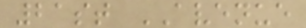21st AVENUE
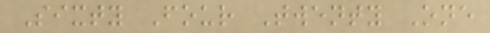Sixty Four Twenty One
